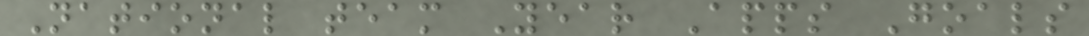National team Year Apps Goals
